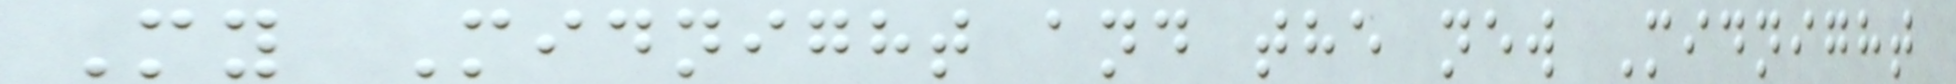My Midnight and the new Midnight
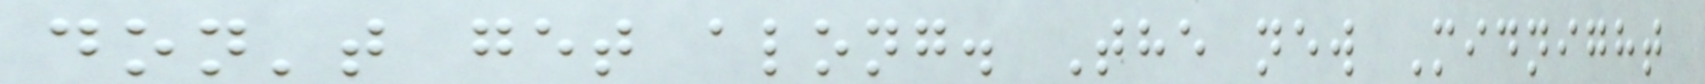don't get along. The new Midnight
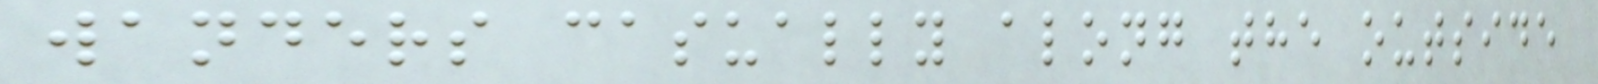wanders casually along the outside
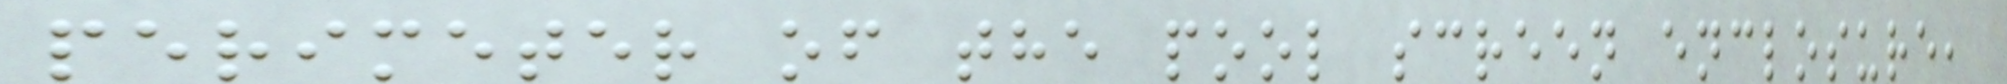perimeter of the pool screen enclosure,
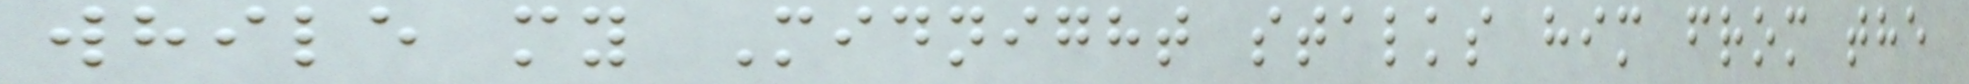while my Midnight stalks him from the
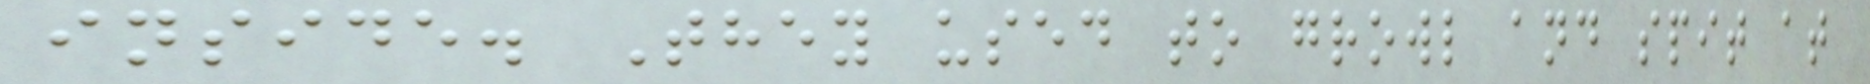inside. They used to growl and spit at
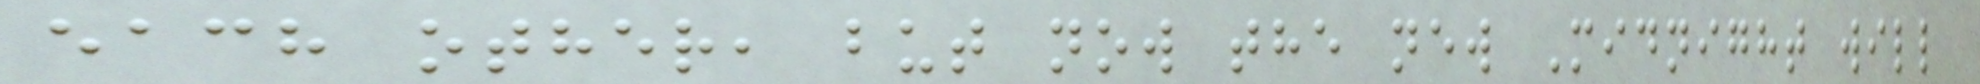each other, but now the new Midnight will
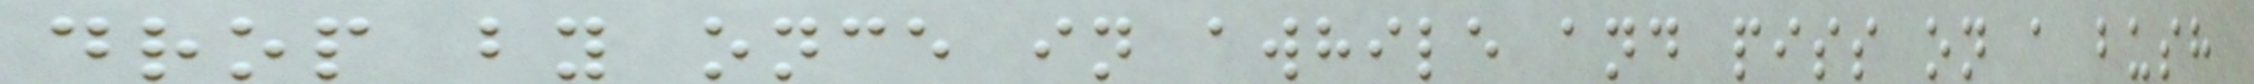drop by once in awhile and piss on a bush
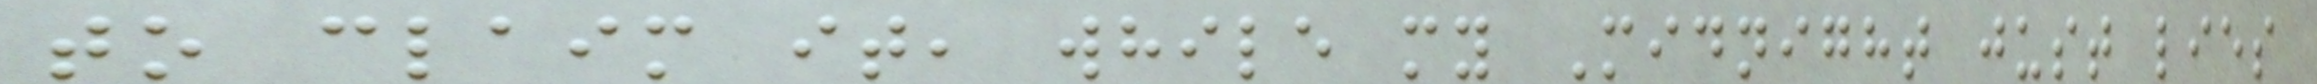to claim it, while my Midnight just lies
